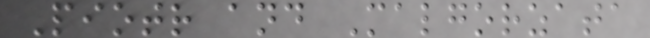Piotr and Malgorzata
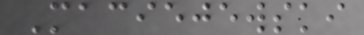Maciejewski
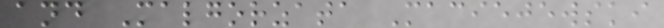and Malgorzata Maciejewski
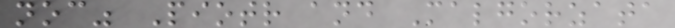noc" Piotr and Malgorzata
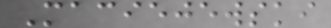Maciejewski
